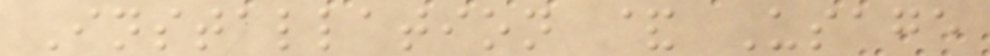Installation & Usage
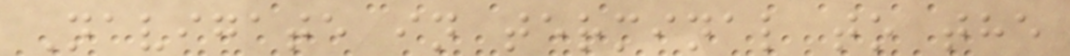Navigate in terminal to the
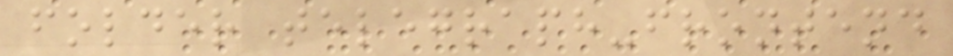folder telegraph-frontend
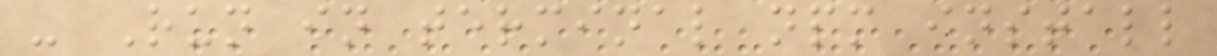- Run in terminal npm install
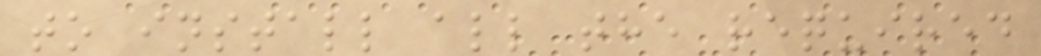to install all the required
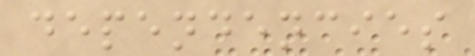dependencies
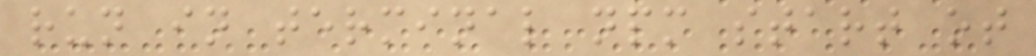run in terminal npm start ot
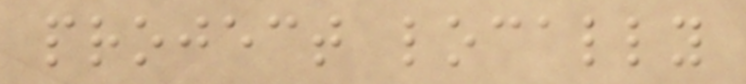project locally
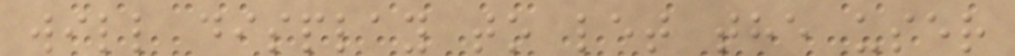will display to let the user
